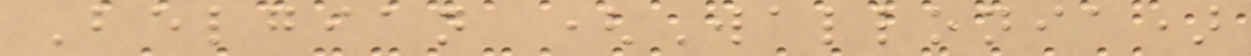Belgian (Wallonia)
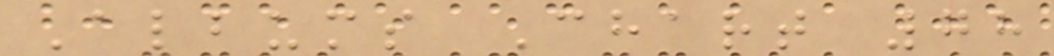Albums Chart 78
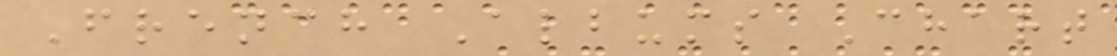French Albums Chart
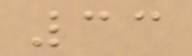33
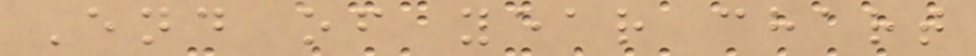End of year chart
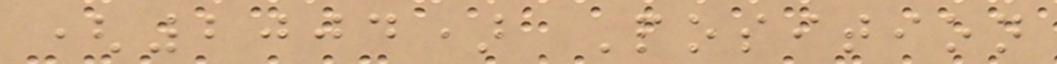(2004) Position
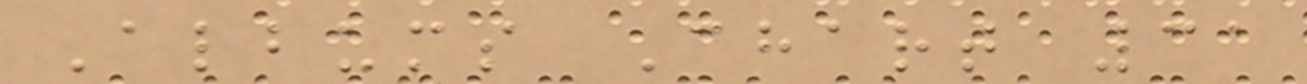Albums Chart 31
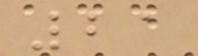21
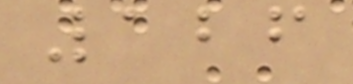126
